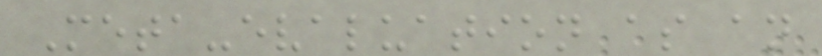Meta-evaluation as an
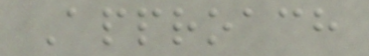Approach
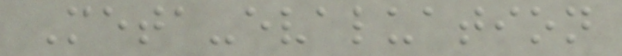Meta-evaluation
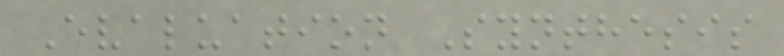Evaluation Synthesis
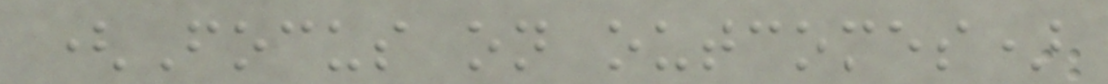(Focus on outcomes)
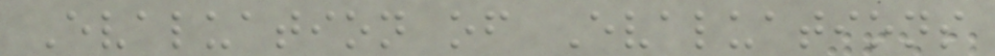Evaluation of Evaluations
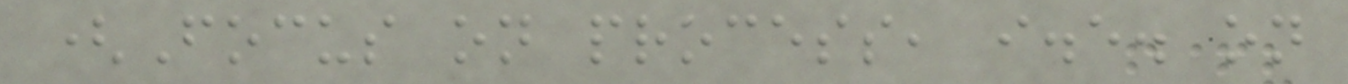(Focus on process, i.e. on
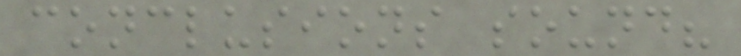conclusions sound?
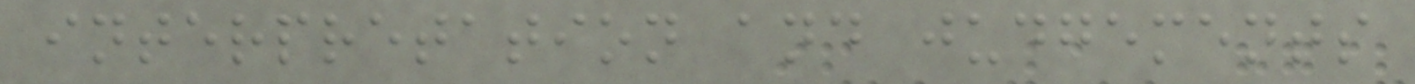interpretation and judgements
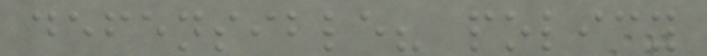defensible? policy
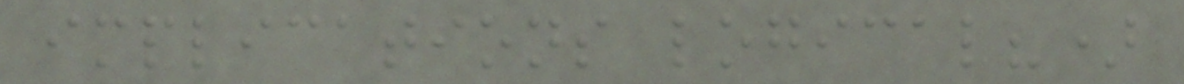implications logical?)
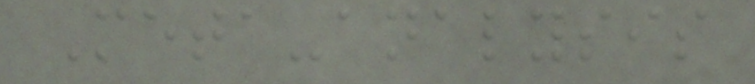Meta-analysis
